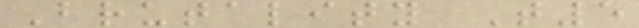Brutality T5
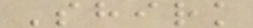Shirk
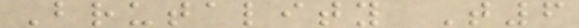Brutality T6
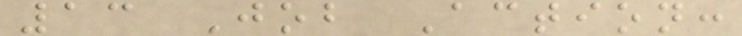13 Job Action:
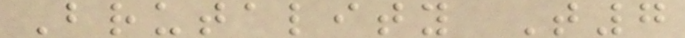Brutality T7
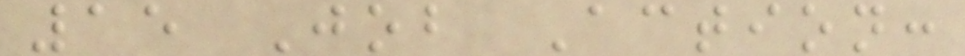15 Job Action:
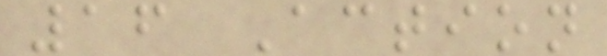16 Action
